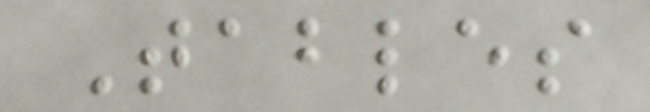Tables
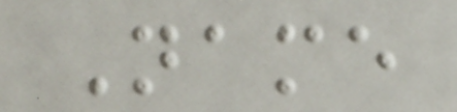Name
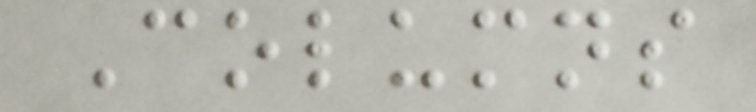Columns
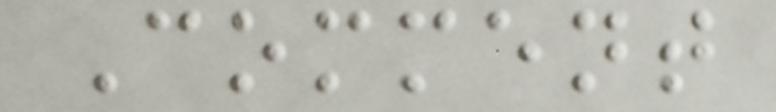Comment
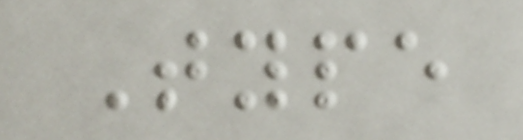Type
